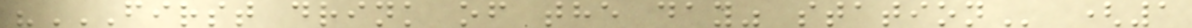"FIRST DRINK OF THE DAY" STATION (1
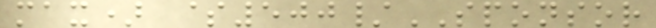max) $500/SPONSOR
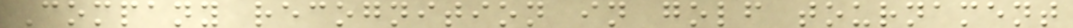Company recognition in golf tournament
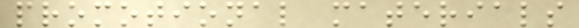promotional materials
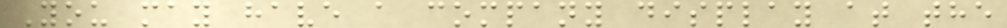You may have a company display at the
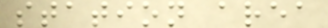station area
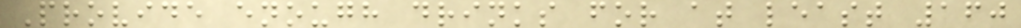Provide enough drinks for at least 160
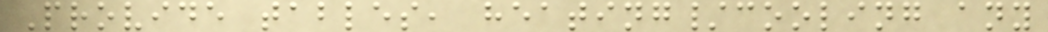Provide tables, heating/cooling any
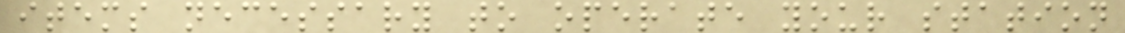items necessary to operate your station
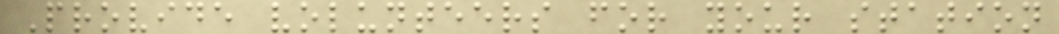Provide volunteers for your station
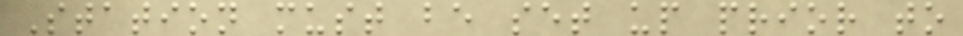Station must be set up prior to
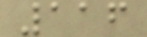116
